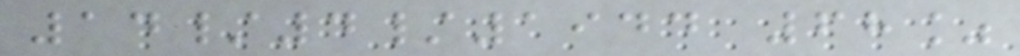14/4/1944 68%
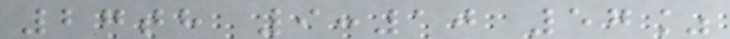27th 9:10 57%
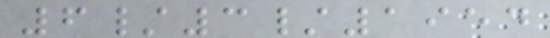6/3/1954
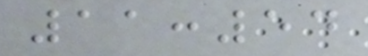11:54
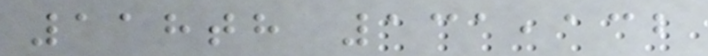118th 131,132
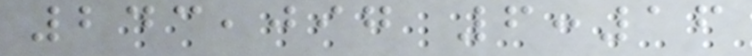243,097 6:16
